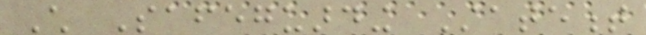Child Safeguarding Statement
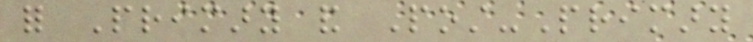for Primary and Post-Primary
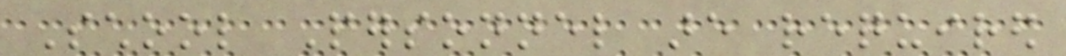School Personnel are required
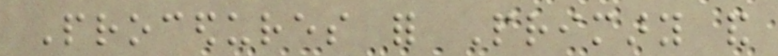Procedures for Primary and
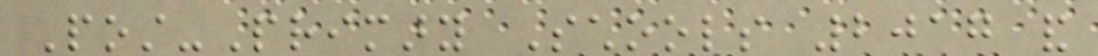Post-Primary Schools 2017 and
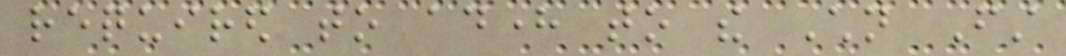required to adhere to the Children First
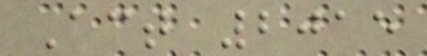Act 2015
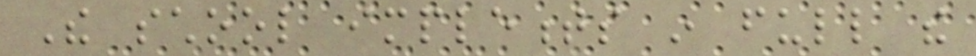The school implements in full the
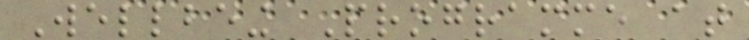Wellbeing Programme at
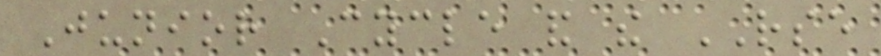Junior Cycle and the RSE
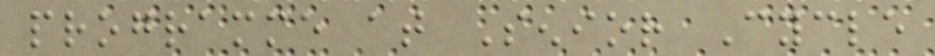programme at Senior Cycle
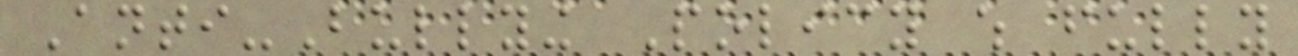Anti-Bullying Policy which fully
